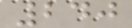240
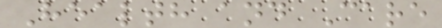Health and Care
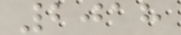2018
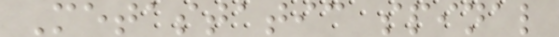Metastatic spinal
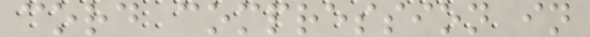cord compression in
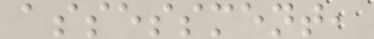assessment,
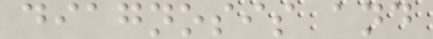diagnosis and
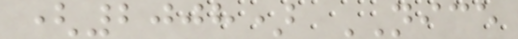(2008) NICE
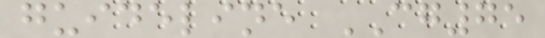guideline CG75
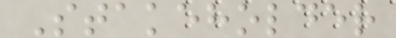Stakeholder
